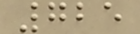725
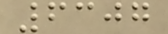6307
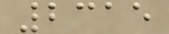2315
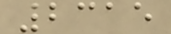2315
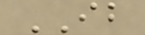IB
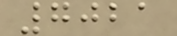7021
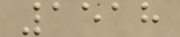1518
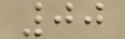00
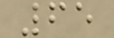65
